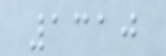1310
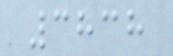3838
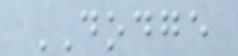DODGE
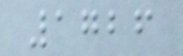1726
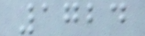1724
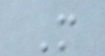M
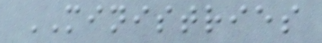MINISTRIES
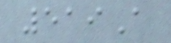519A
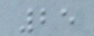25
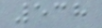538
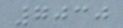7030
